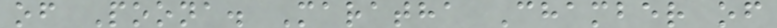of Poona. Maratha Chamber of
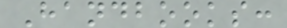Handbooks:
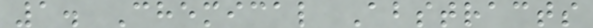1. Chemical Abstracts
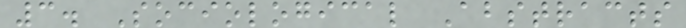3. Sociological Abstracts
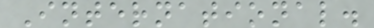International.
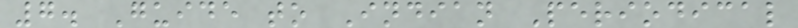7. Guide to Indian Periodical
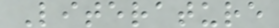Literature
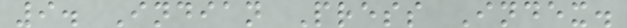9. Indian Press Index.
